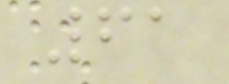61
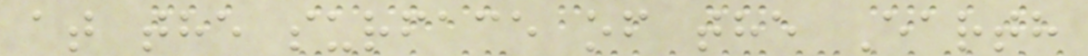at the surface of the Earth
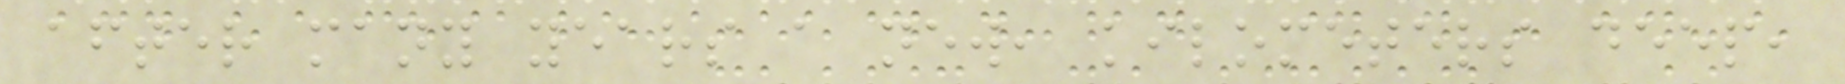after many years a new, kilometers deep,
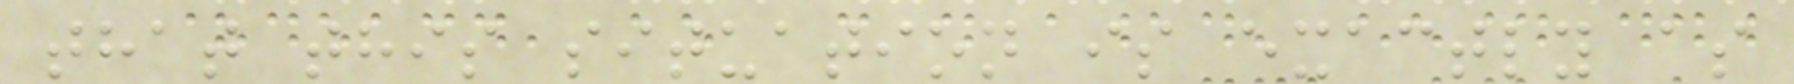that this situation is exactly as
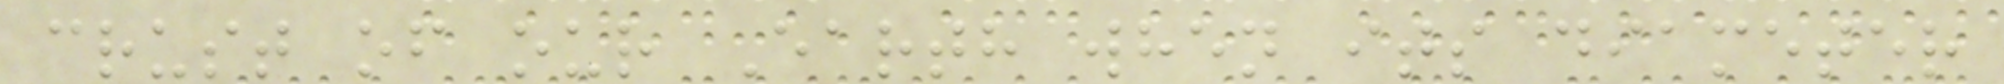crust of our Earth when its diameter
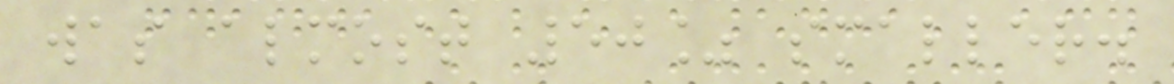was almost 50% smaller.
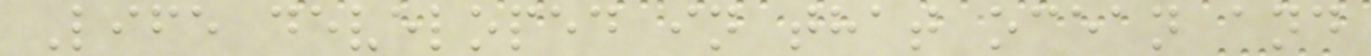Life developed in that ocean and
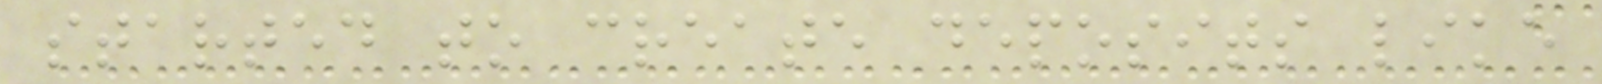started to create deposits like
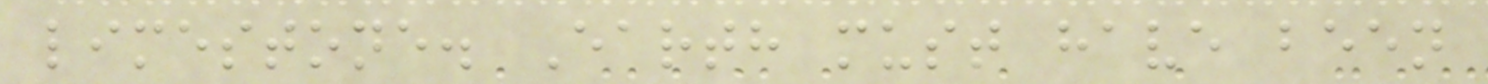limestone. Earth must have been
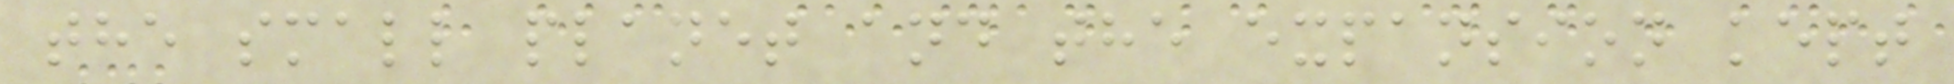the small planet and the expansion kept
